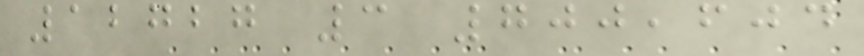12727 3 700,604
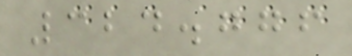324.776
